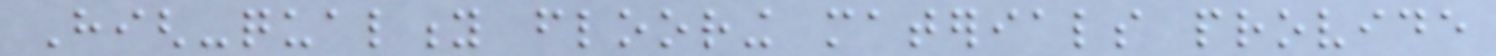High-quality flooring materials provide
